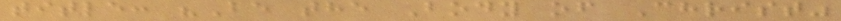title: "Be the Body of Christ"
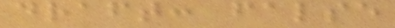draft: false
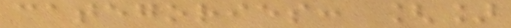categories: []
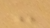-
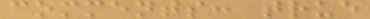comments: true
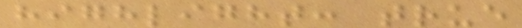highlight: true
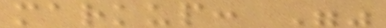markup: ""
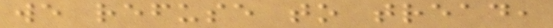we refuse to tread,
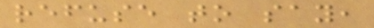refuse to say,
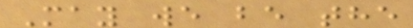May we be the
